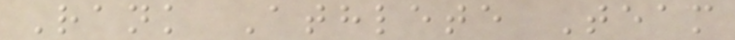Rank Athlete Team
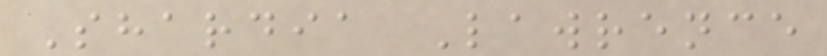Shardia Lawrence
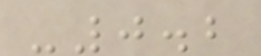-0.2
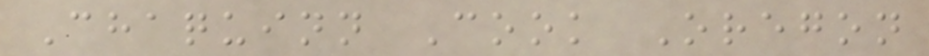Chaquinn Cook Oregon
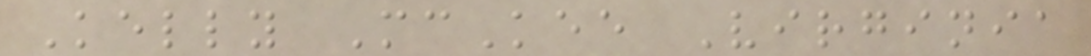Kelly McKee Virginia
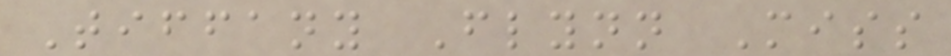Tiffany Flynn Miss
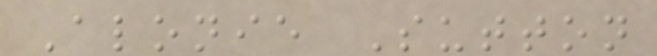Alonie Sutton
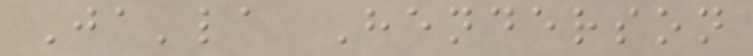Ja'la Henderson
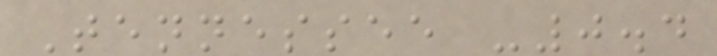Tennessee -0.4
